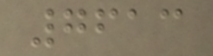7613
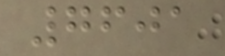7601
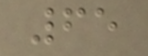65
